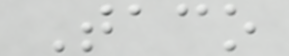Taco
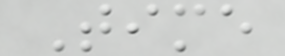Time
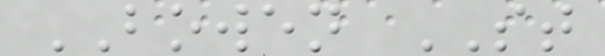BOWEN ST
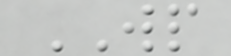WP
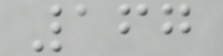167
